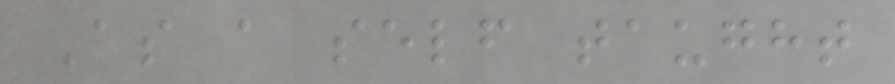As a self taught
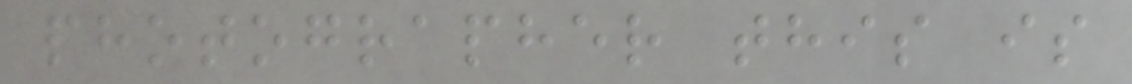photographer this is
